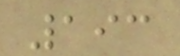193
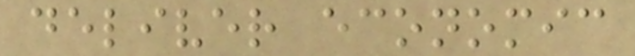deliver economic
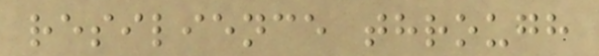resilience through
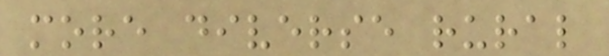more diverse rural
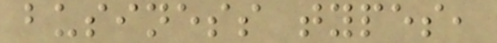business types,
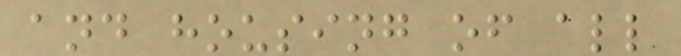and housing of all
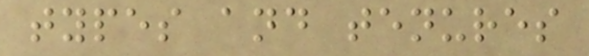types and tenures
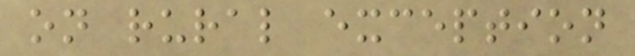on rural exception
